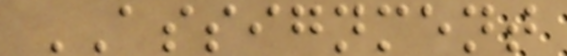ASSIGNMENT
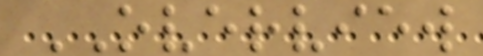OVERVIEW
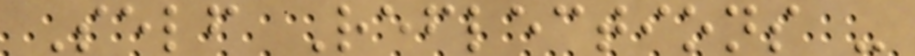Self Reflections -
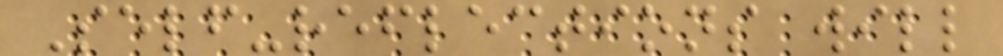Self-reflections will
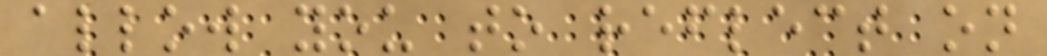allow you to reflect on
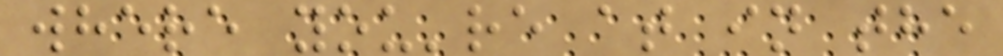where you're at in the
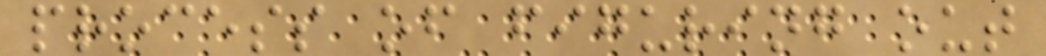process of figuring out
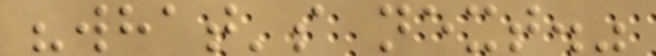"what's next."
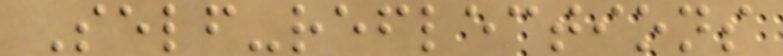Self-reflections
